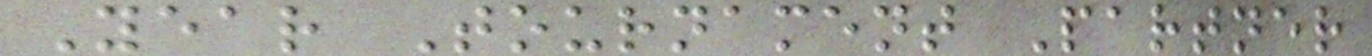Year Tournament Partner
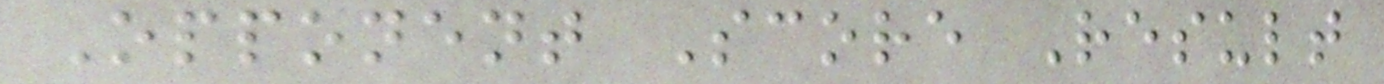Opponent Score Result
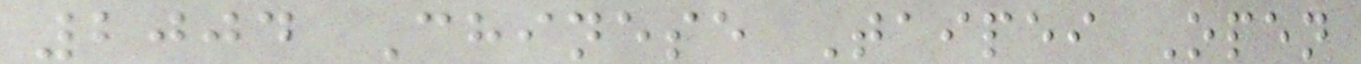2004 Chinese Taipei Open
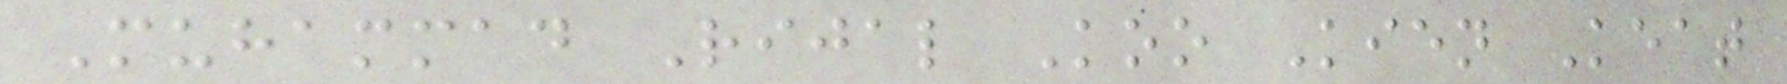Muhammad Rijal Koo Kien Keat
